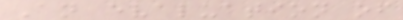An evaluation of
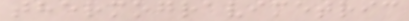thermogravimetric
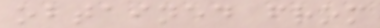obtained from
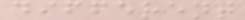different
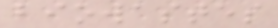biowastes
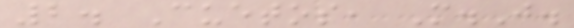2. Cuetos, M.J.
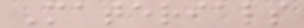Materials
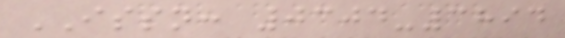ISSN: 0304-3894
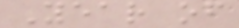Year of
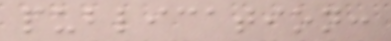publication:
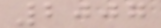2007
